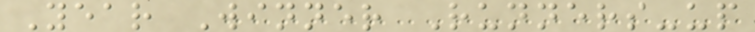Year Winner Runners-up
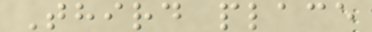Third place
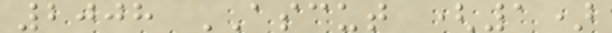2008 ASCUT (1)
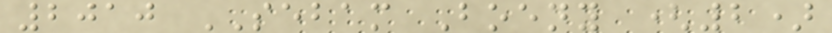2010 SEBAM Boeny (2)
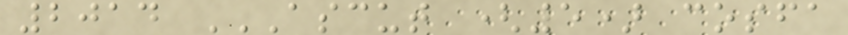2014 ASCUT (5) COSFA
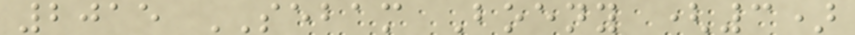2015 SEBAM Boeny (3)
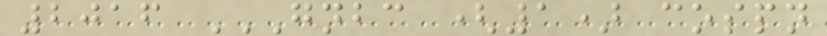2016 GNBC (1) COSPN
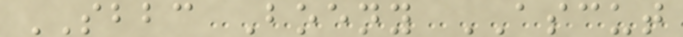SBBC Boeny ASCUT
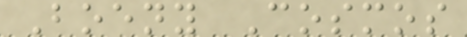Boeny Cosmos
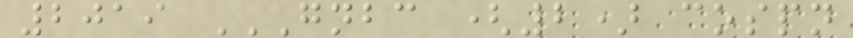2019 GNBC (2) COSPN
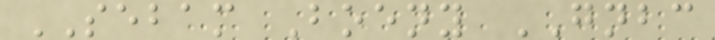SEBAM Boeny GNBC
